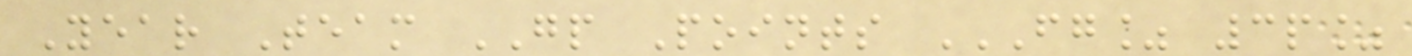Year Team GP Points FG% 3P%
